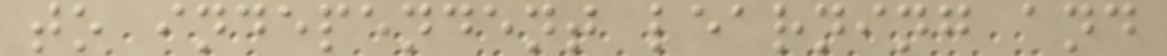to independent learning and
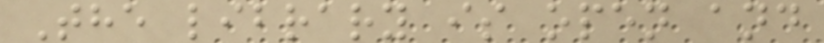The library is open and
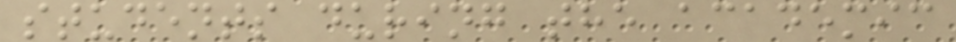students during the academic
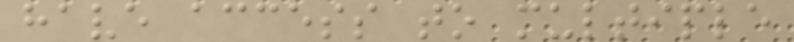have access to multiple
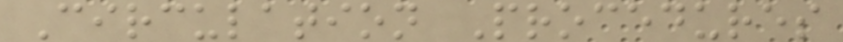Circulation Procedures
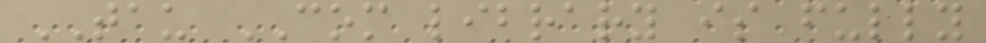TAU COM library is fully
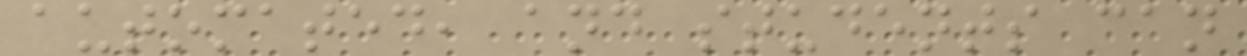automated, and students can
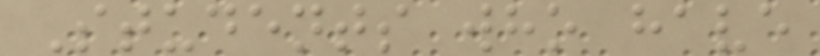Students who have
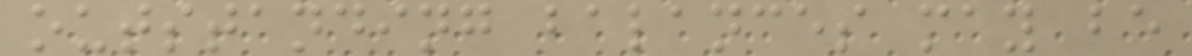outstanding balances may be
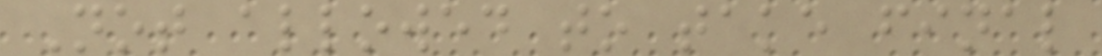Not allowed to take final
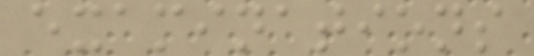examinations
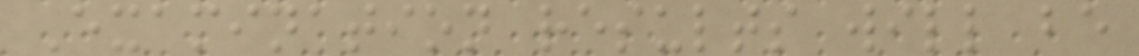Examination results will be
